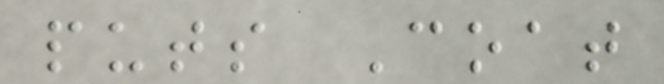puts Coat
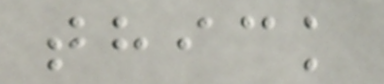thick
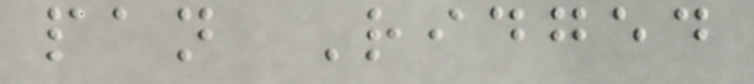pan Ridged
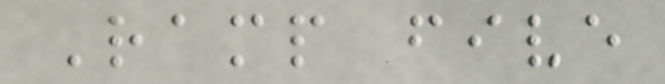Ramp five
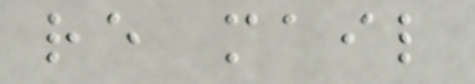re mail
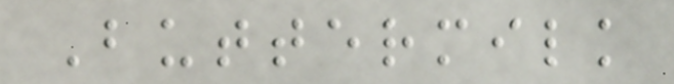Buttermilk
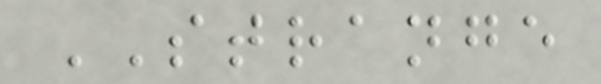STRANGE
